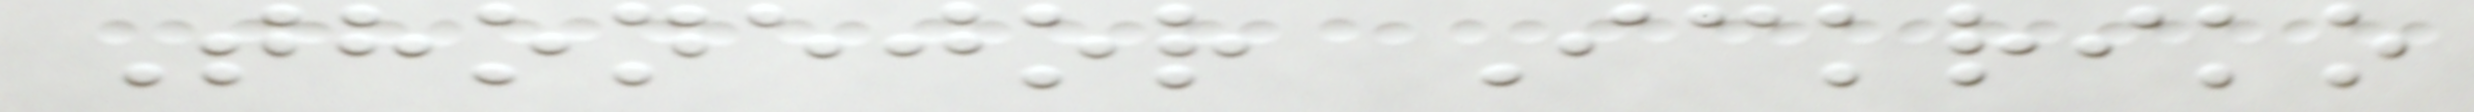Thonejor Ickriko
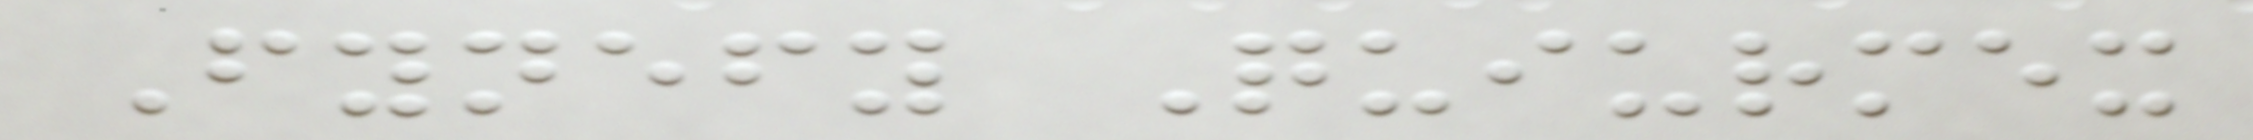Fynefy Quiurmex
